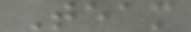Team
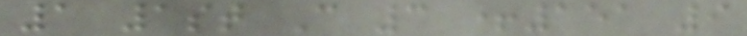1 1st C 3 +151 9
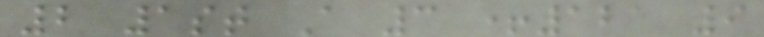2 1st A 3 +121 9
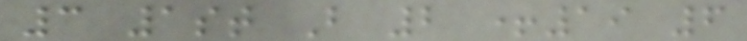3 1st B 2 +19 6
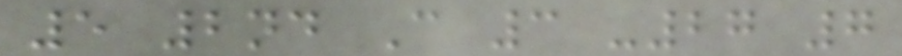5 2nd C 3 -27 7
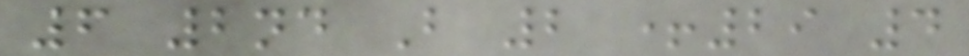6 2nd B 2 +29 4
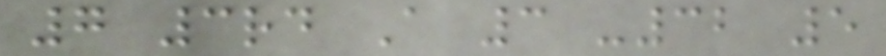7 3rd A 3 -32 5
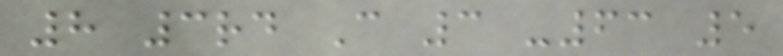8 3rd C 3 -63 5
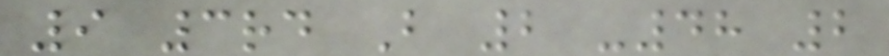9 3rd B 2 -48 2
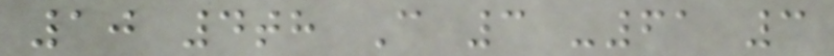10 4th C 3 -61 3
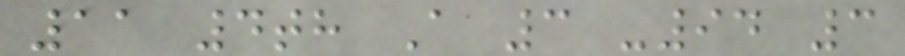11 4th A 3 -94 3
